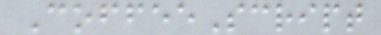CoffeeScript
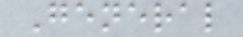General
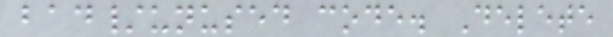bad/unused code. Delete
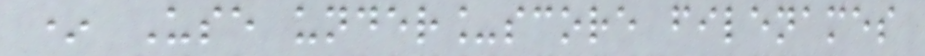* Use under_score filenames
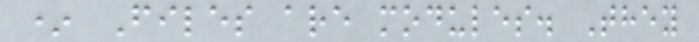* Files are modules. They
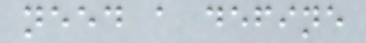need a define
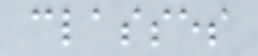classes
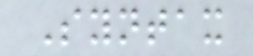Syntax
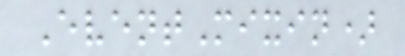EventMixin)
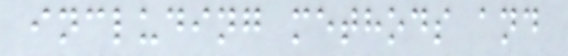including methods and
